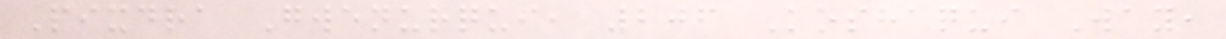Pixdra Gwenurqui, 206 Koshaqui Way,
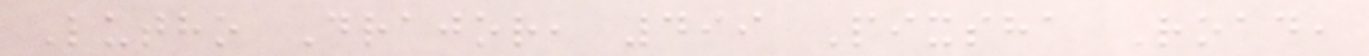Lutho Drajor, 499 Pixsha Road,
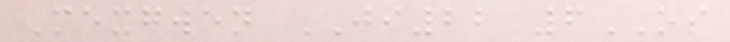Mexgwen JI22 6OS
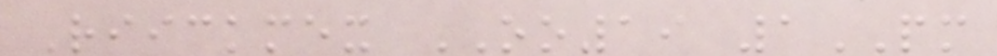Riickmex OO19 1PM
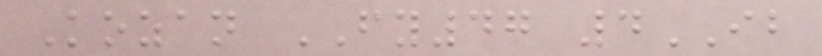Kozan FY47 4IB
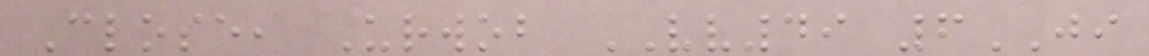Close, Urwob VV49 6JI
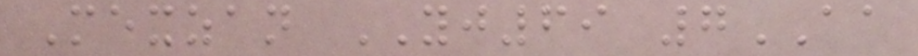Mexzan YJ69 7AA
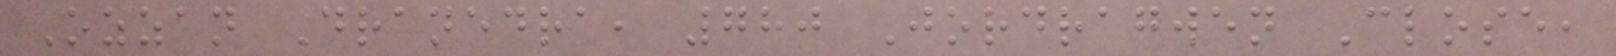Ozzan Dranedra, 780 Jordragwen Close,
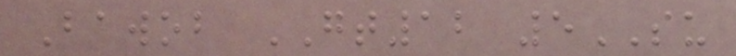Bawob GT12 5SU
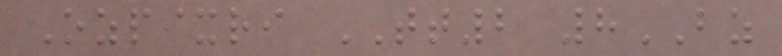Ozpixri TT2 8BZ
